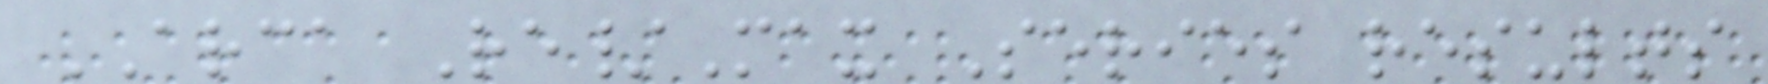ARCA Re/Max Series results
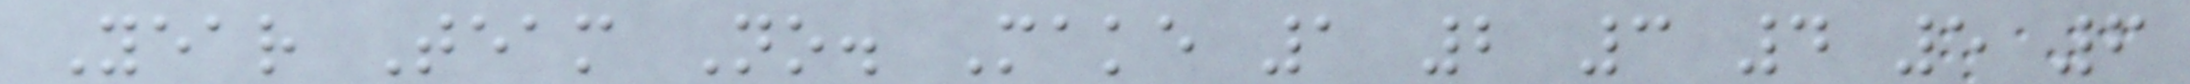Year Team No. Make 1 2 3 4 5 6
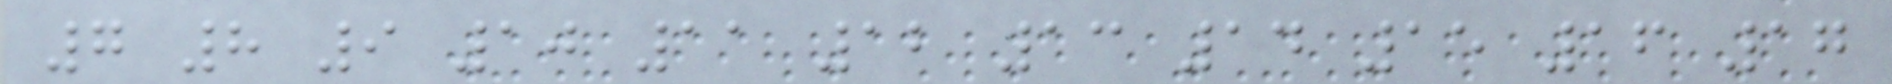7 8 9 10 11 12 13 14 15 16 17
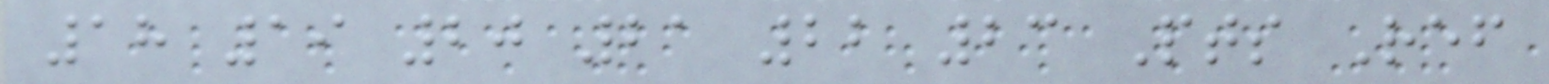18 19 20 21 22 23 Pts Ref
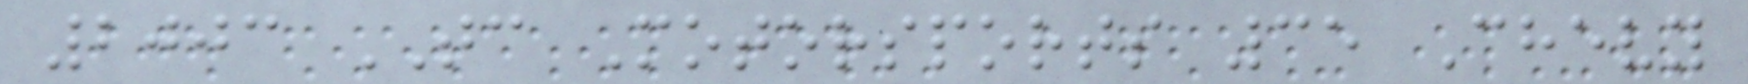2003 TC Motorsports 35 Chevy
